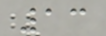13
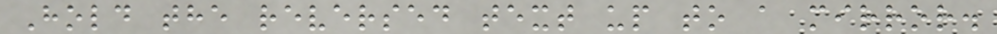Hold the reversed text up to a mirror.
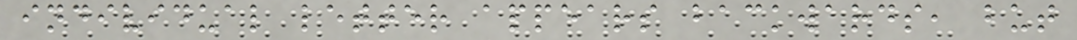individual letter appears backwards, but
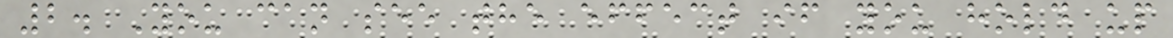2. You can see the effect if you hold up
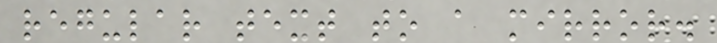regular text to a mirror.
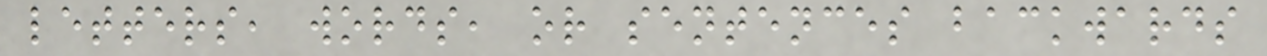letters, words, or sentences backwards
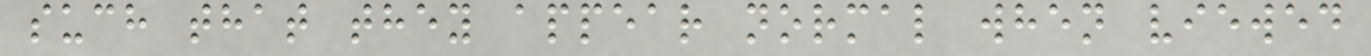such that they appear normal when viewed
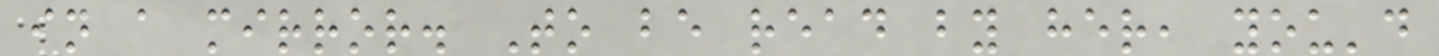in a mirror. To be read by her, you'd
